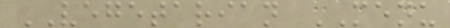VEGETARIAN MENU
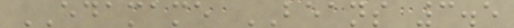EDAMAME BEANS 3.5
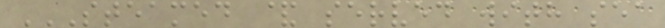STEAMED & SERVED WITH SEA
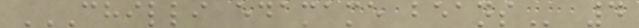CHILLI EDAMAME BEANS 4
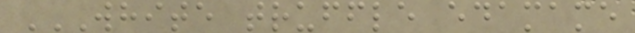WHITE TRUFFLE EDAMAME
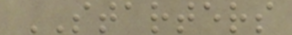STARTERS
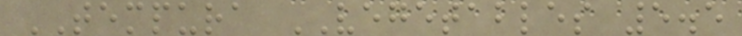TEMPURA VEGETABLES 5.5
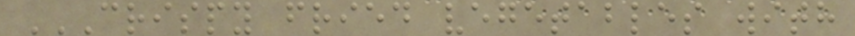CRISPY FRIED VEGETABLES WITH
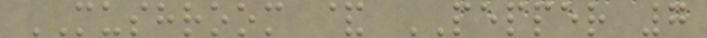MUSHROOM & PEPPER 7
